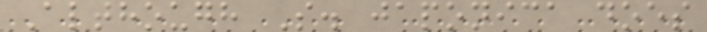Although S. japonica does
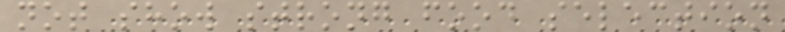not show strong food selection
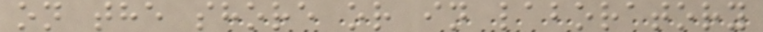on the shore or in laboratory
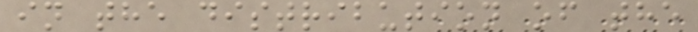in the distribution of the
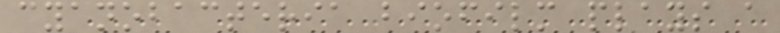cyanobacteria biofilm plays a
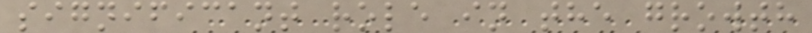significant role in the growth
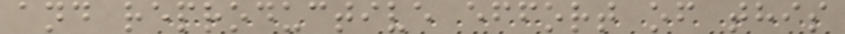and reproductive effort of this
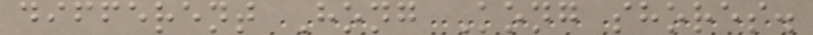different Hong Kong shores.
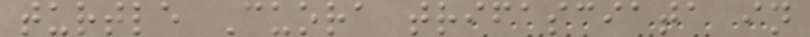turtle Cuora trifasciata in
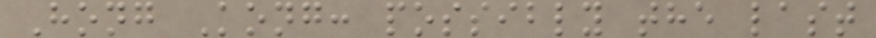Hong Kong: possibly the last
